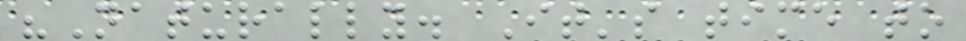"Naturally. It's time to
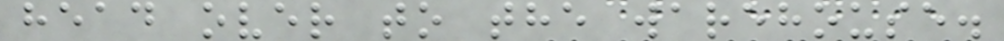head over to the warehouse.
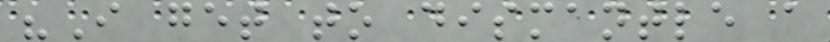"I get to dismantle a
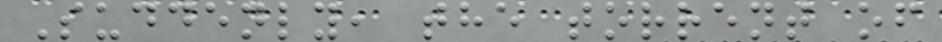Suddenly, the torrent of
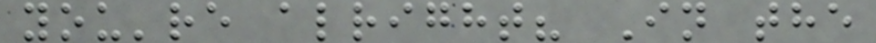you're alright? In the
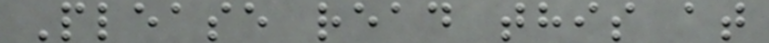Please read this at
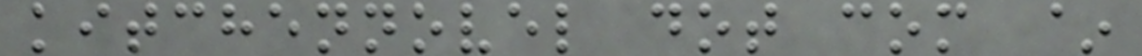kitchennovel dot com ~
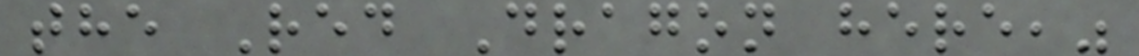the Red Dragon here,"
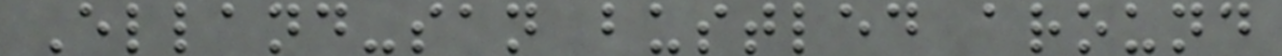Elland-san bustled around
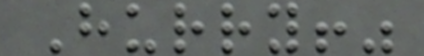Hurry!"
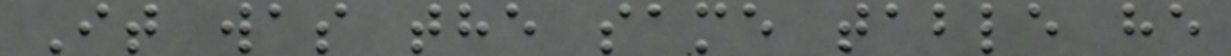It was the same table he
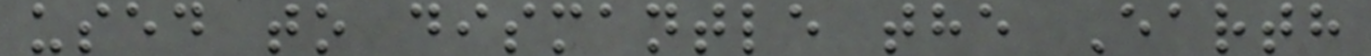used to dismantle the Earth
